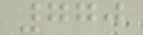770
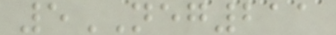5NEG211
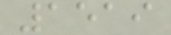1519
